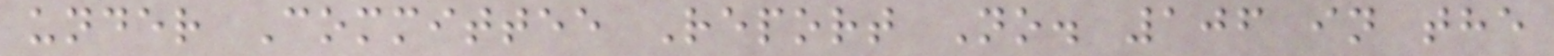under Committee Report No. 106 in the
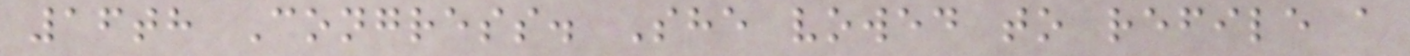16th Congress. She vowed to refile a
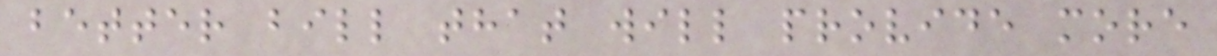better bill that will provide more
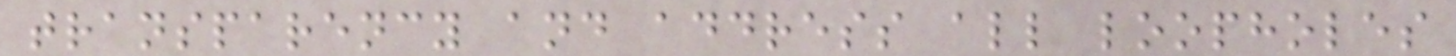transparency and address all loopholes
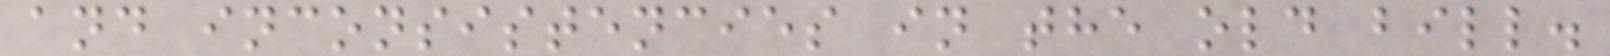and inconsistencies in the old bill.
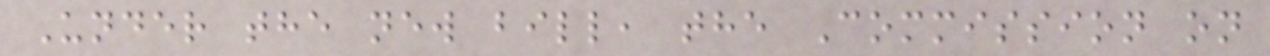Under the new bill, the Commission on
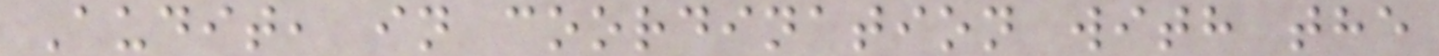Audit, in coordination with the
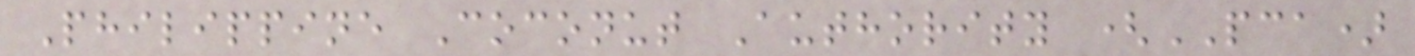Philippine Coconut Authority (PCA)
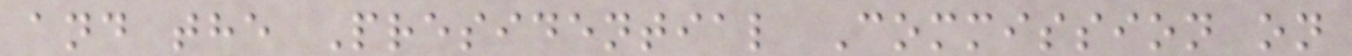and the Presidential Commission on
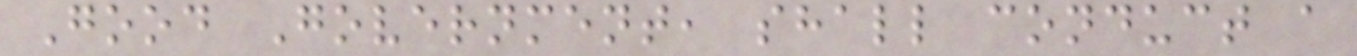Good Government, shall conduct a
